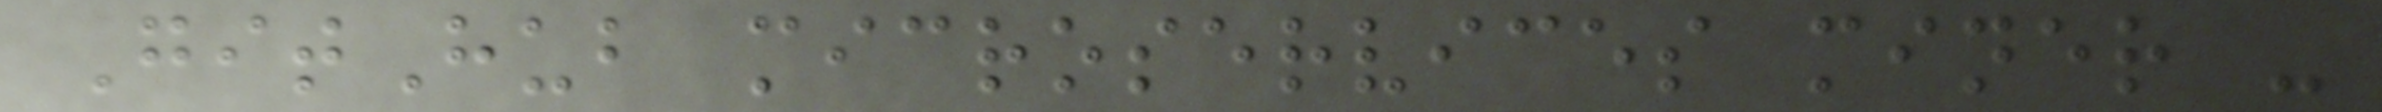GitHub microservices miner -
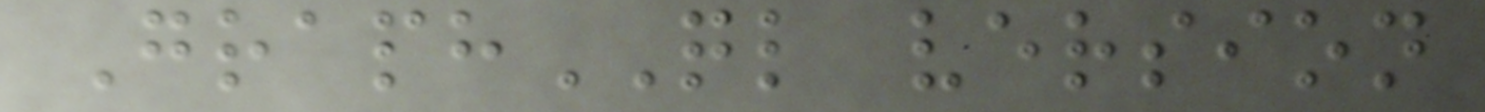GraphQL version
